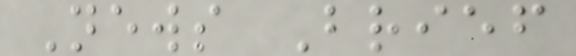News Brief
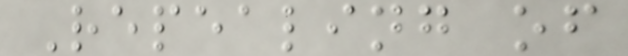Repealing of
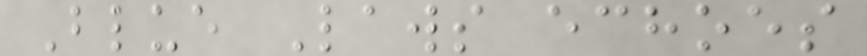Blue Laws echoes
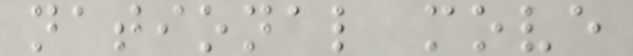national move
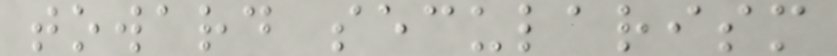toward secularism
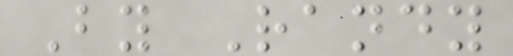By Randy
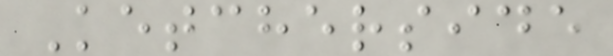Ketcherside
